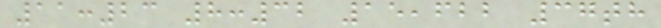11:23 8:32 15,622 37th
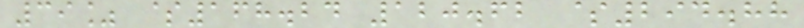39% $168.24 120.62 $294.88
